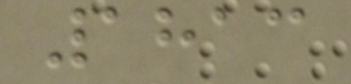1813
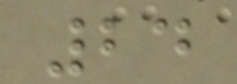24
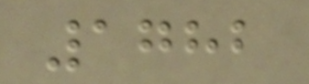1782
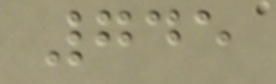745
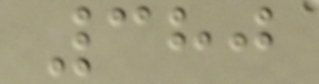380
